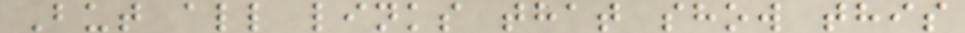But all links that show this
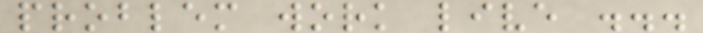problem work live ...
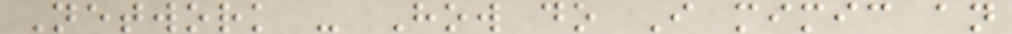Network - How do I mimic an
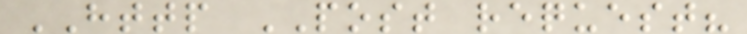HTTP POST request?
